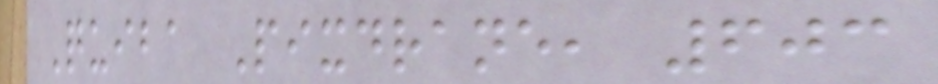Quiba Pixdrane, 603
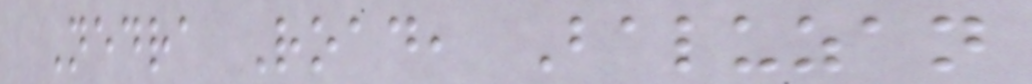Nedra Road, Baluzan
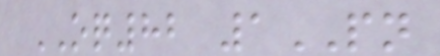OQ82 1PN
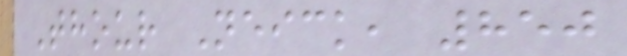Thour Neick, 850
